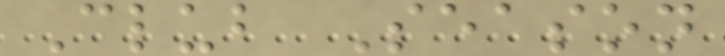Club Season
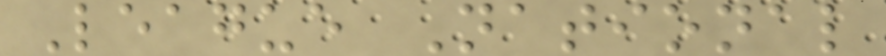League National
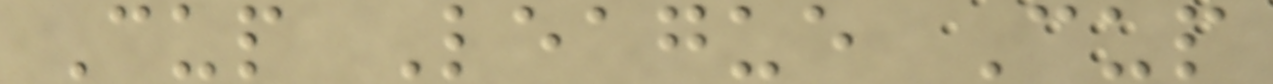Cup League Cup
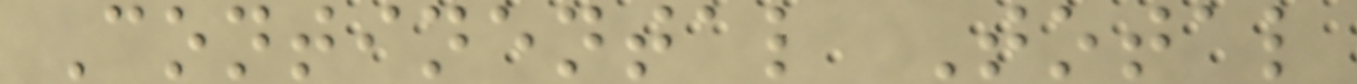Continental Total
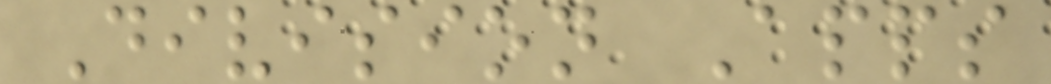Division Apps
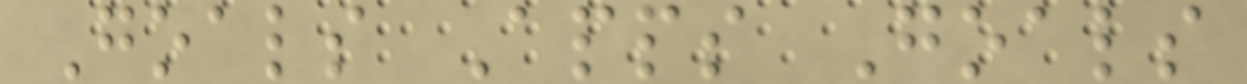Goals Apps Goals
